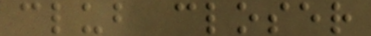club closer
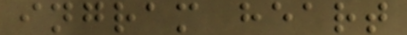ingram heart
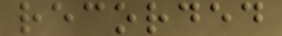recorded
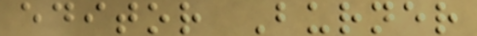editor Burner
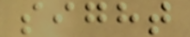sight
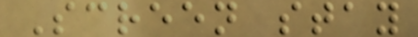Screen stay
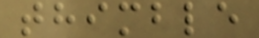thimble
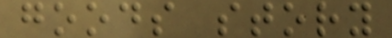goods story
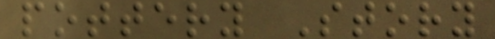pottery Story
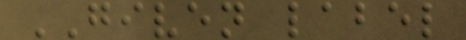GIVEN label
